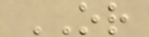OR
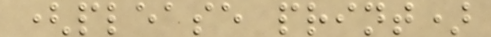(please print)
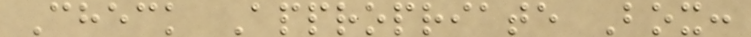Check Appropriate Box:
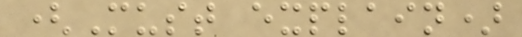(Must explain)
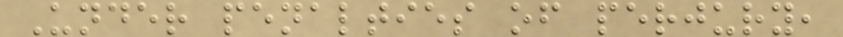Under penalties of perjury,
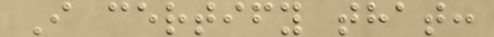I certify that:
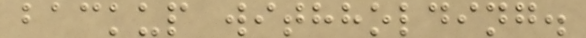backup withholding.
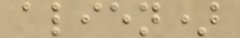alien)
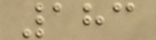183
